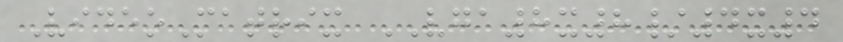VideoMatrix VGA8x8/4x4
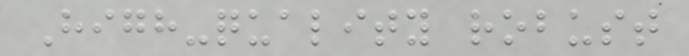High-quality robust
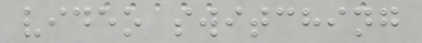video switching
